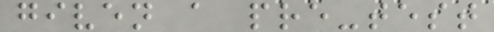given a pre-test
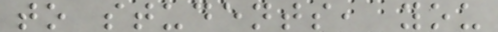to students, you
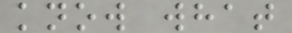know what
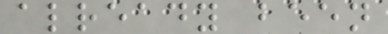already been
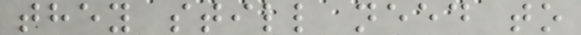they still need to
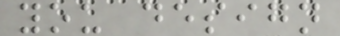you design
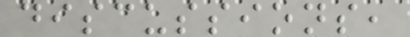discussions,
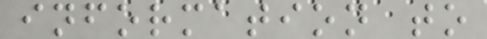information to
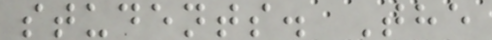students. The
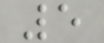5
